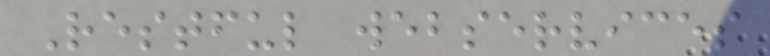Restful webservices
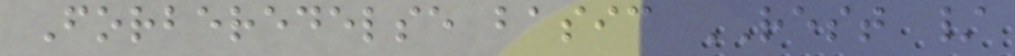Forberedelse basic REST /
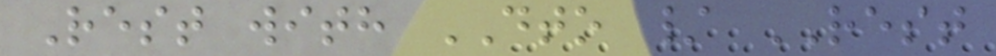Rest with DTO / REST
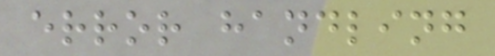error handling
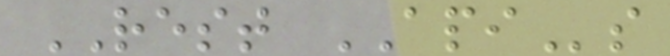REST APIs
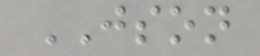JSON
